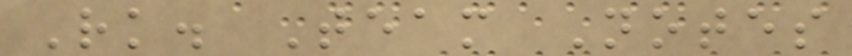Rk. Team Notes
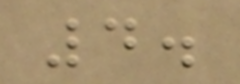4.
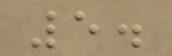5.
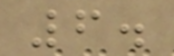6.
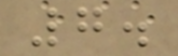7.
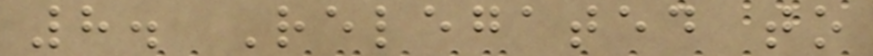8. Relegated to
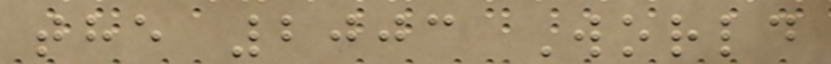the 2003 World
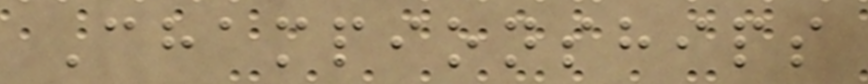Championships
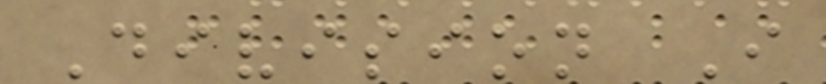Division I
